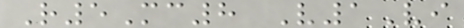R5Mc8 V1Vi
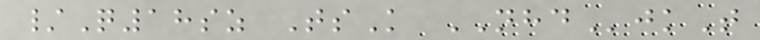/Q18sz TsK NHDjkT
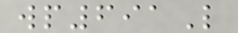wp691L
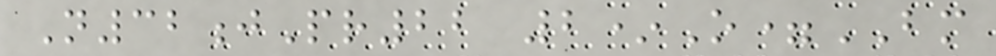N32jPr22 2*O=BM
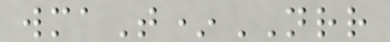wmaT*NRR
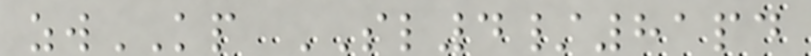zwKP SL4/81pd
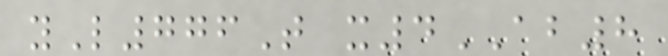yL776T x4AB8
